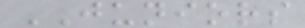JUNIORS
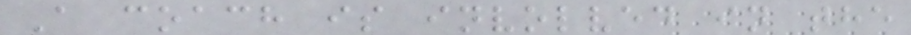A coach is involved in the
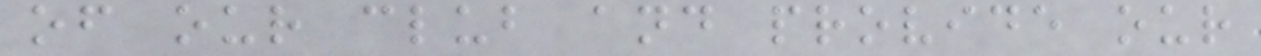of our club and provide our
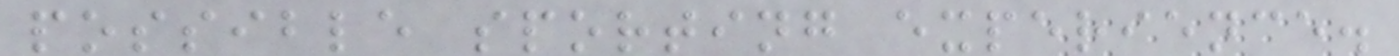possible sporting experience.
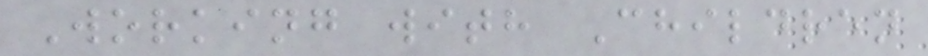Working with Children
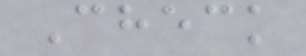Check
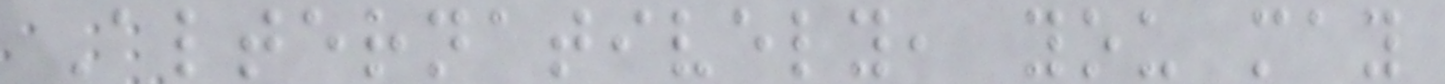Alternatively, you may
